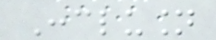Conclusion
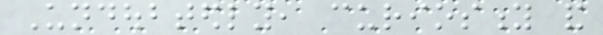Undoubtedly, curiosity and
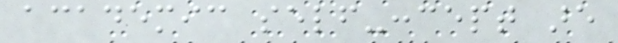academic self-concept are
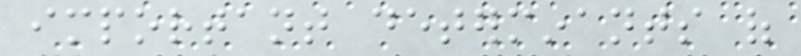important determinants of
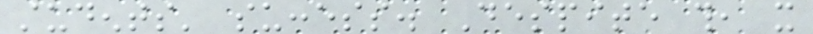students' success. Despite this, it
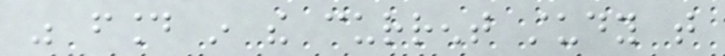was found in the current study that
